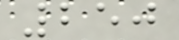250
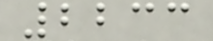2233
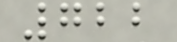722
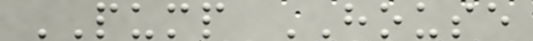PUMP HOUSE
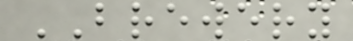BREWERY
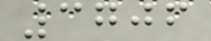3706
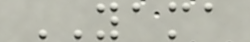YAMA
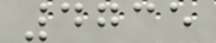4735
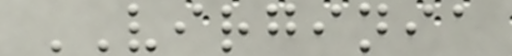VIRGINIA
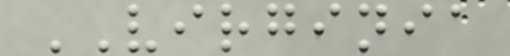VIRGINIA
